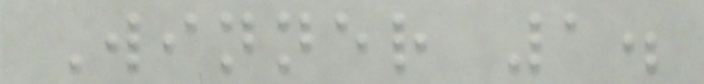Winner 1.
